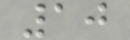10
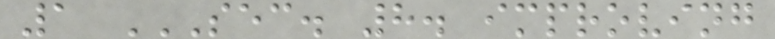1 SEC. 8. IMPROVING
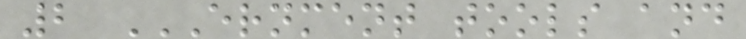2 ERNMENT TOOLS AND
